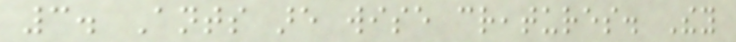3. Ants are wise creatures. They
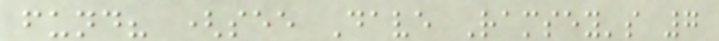fund? (see Dave Ramsey's 7
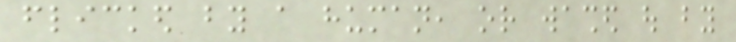flicked by a human, or washed out by
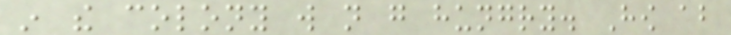in the colony will not go hungry. How about
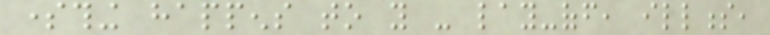something happens to you - lay-off, illness,
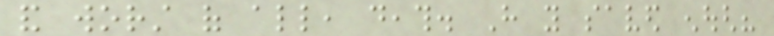and worst of all, death. Have you saved enough?
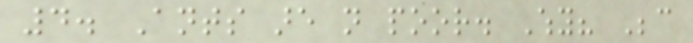4. Ants are not poor. Why? Because
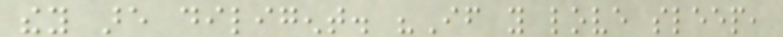they are diligent. "If you love sleep,
